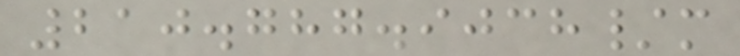210.787.9038/m
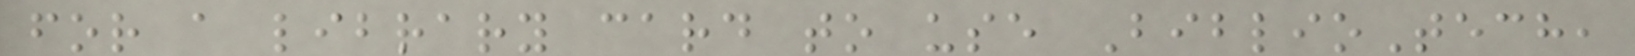for a library card to use BiblioTech,
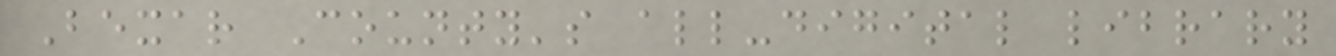Bexar County's all-digital library
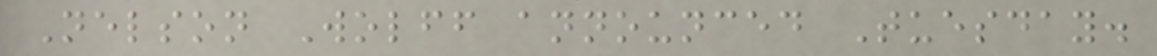Nelson Wolff announced Tuesday.
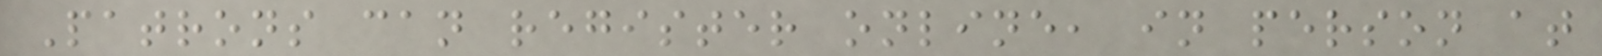Patrons can register online, in person at
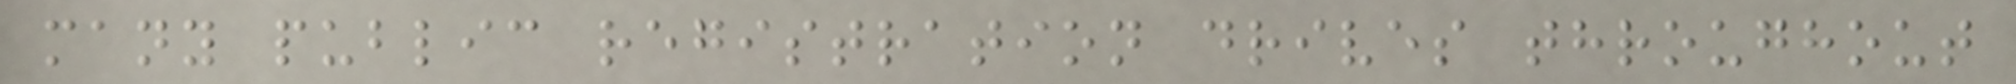many public registration drives throughout
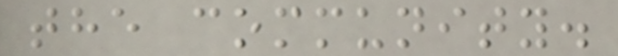the community.
